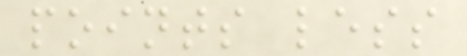points less
